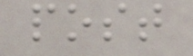post
